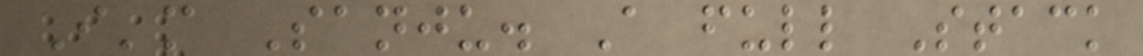I'm Sanju. A full Stack
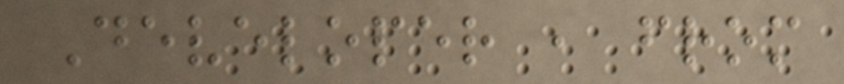Developer , from
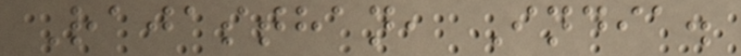Rajasthan, India.
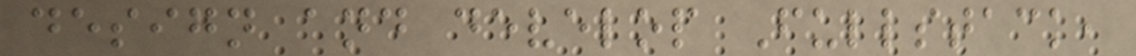design and develop Fullstack,
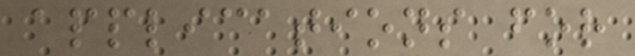applications for
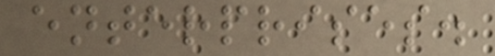enterprises.
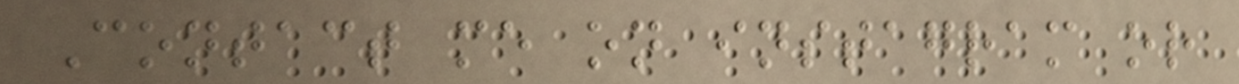Contact me on instagram or
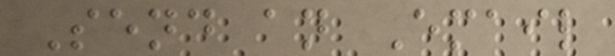Send an Email
